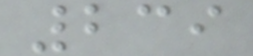239
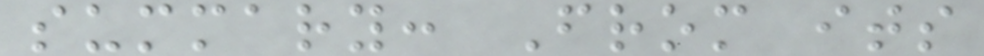summary: From its
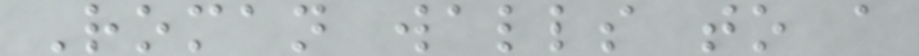Roman walls to a
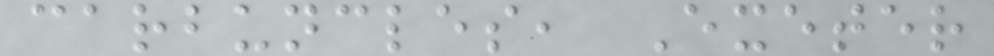carbuncles, Exeter
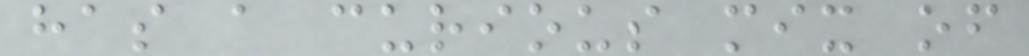has a curious mix of
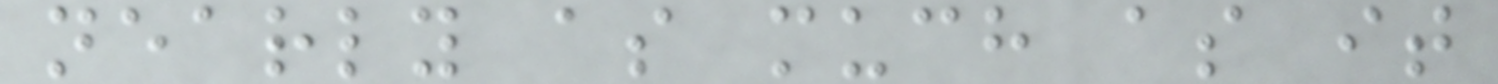nearly as much as it
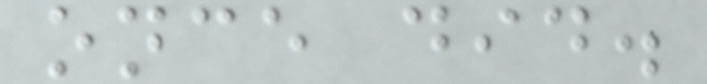once did.
